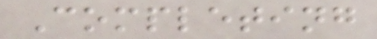Completing
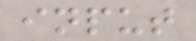input
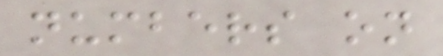numbers on
